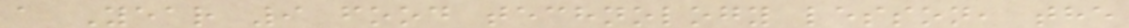a Year 9 food technology lesson, the
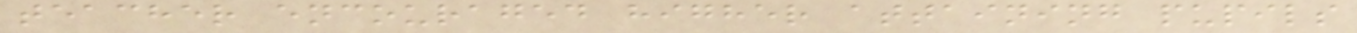teacher encouraged higher attaining pupils
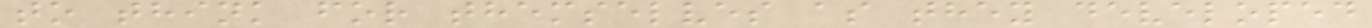to think for themselves as they developed
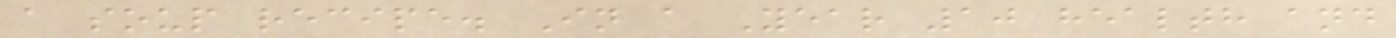a soup recipe. In a Year 10 health and
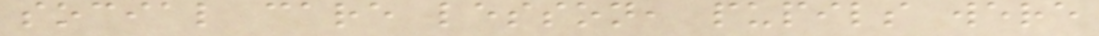social care lesson, pupils were
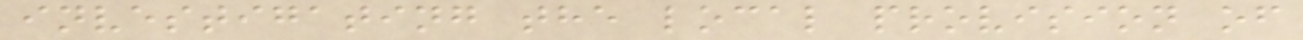investigating the local provision of
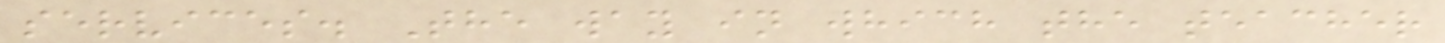services. The way in which the teacher
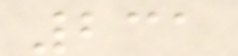231
